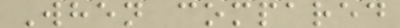When compared
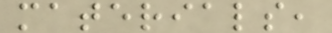materials,
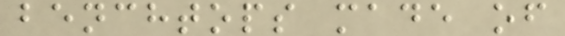benchtops made of
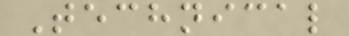Technical
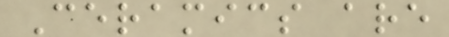Ceramics are
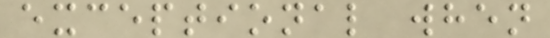exceptional when
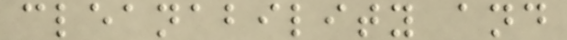cleanability and
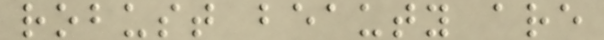robust beauty are
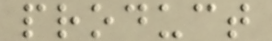product
